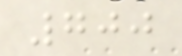700
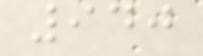940
